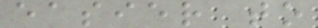easier to
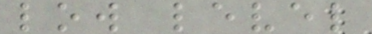low level
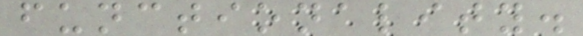functionality.
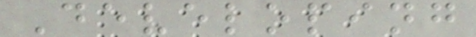Developing
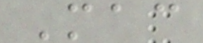Mac
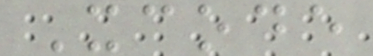Xcode
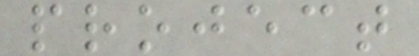project
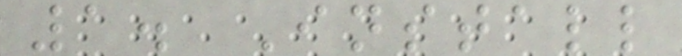1. Install
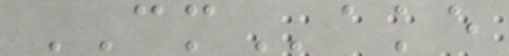CMake
